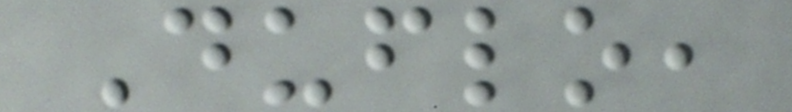Duflo,
